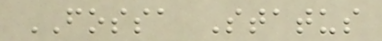FOSSA Status
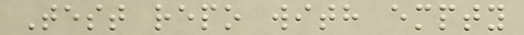Test repo with empty
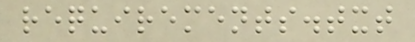requirements.txt
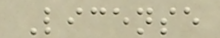License
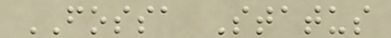FOSSA Status
